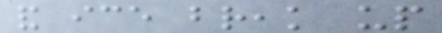and ice break up
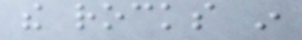the rocks in
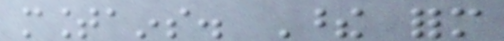mountains. These form
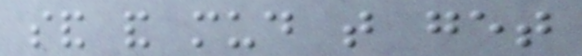sand and mud that get
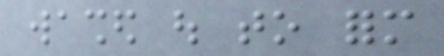washed out to form
